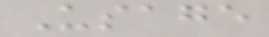Usage
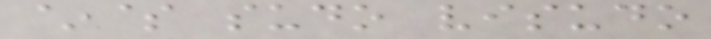~$ sudo visudo
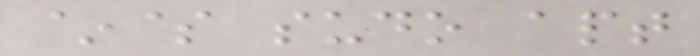~$ sudo apt
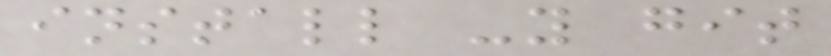install -y git
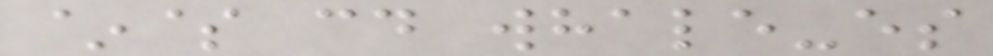~$ cd whale-es
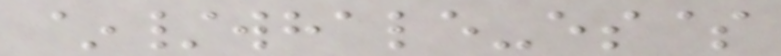~/whale-es$
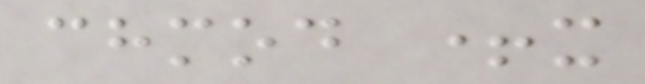chmod +x
